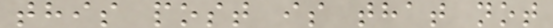this post is that not
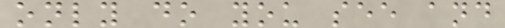only do you see and
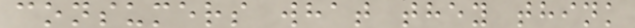consumers what they think
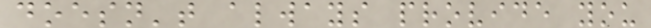doesn't always provide you
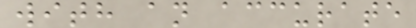with an accurate
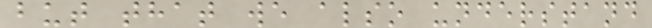but that we also understand
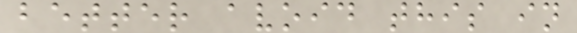better avoid this in
